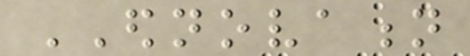EDNOVATION
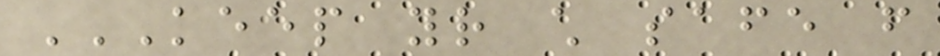KEEP YOUR CHILD SAFE FROM
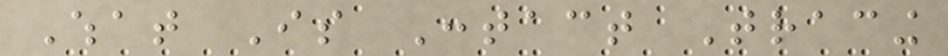What Is Contact Tracing
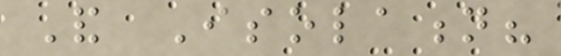And Isolation?
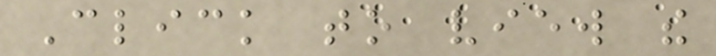Click to view the
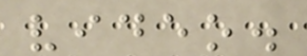video.
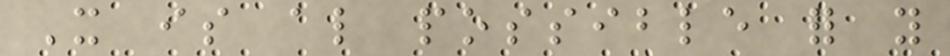It is also possible for you
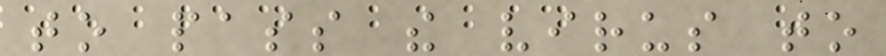to pass the virus to
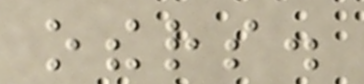others.
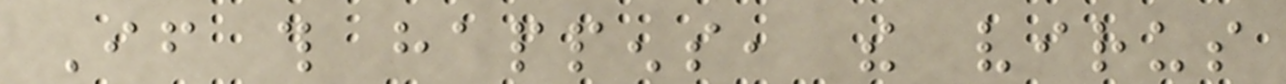If this happens, the virus
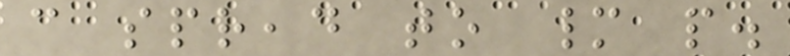can spread to many people.
